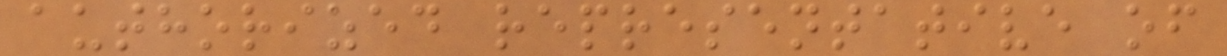authorized representative of
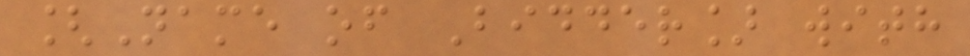[Name of Bidder] with
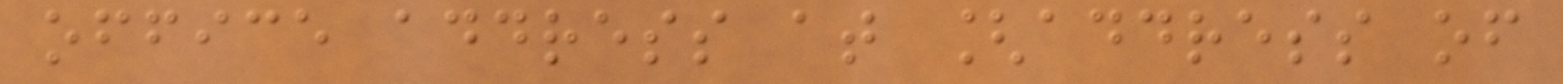office address at [address of
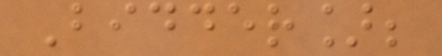Bidder];
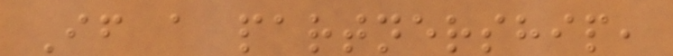If a partnership,
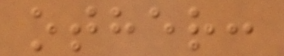other:
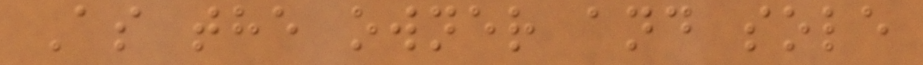As the owner and sole
